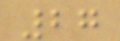27
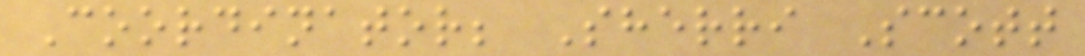Coordinator; Sherri Scott
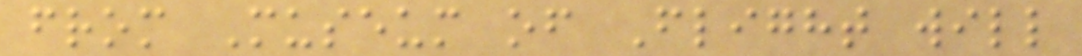from Museum of Flight will
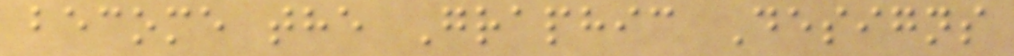become the Graphic Designs
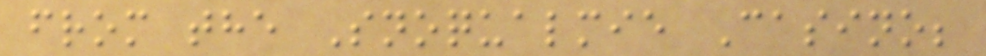from the Snoqualmie Casino;
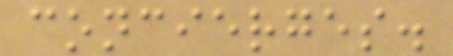concierges.
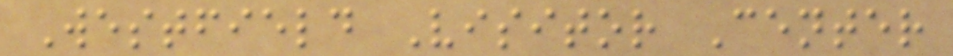Westfield Visitor Center
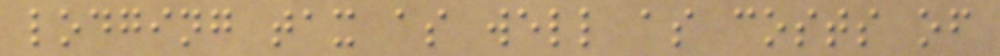lodging tax as well as costs of
